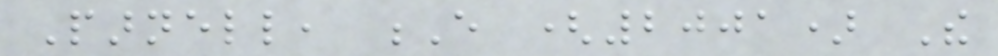Parnell, E (2001) The
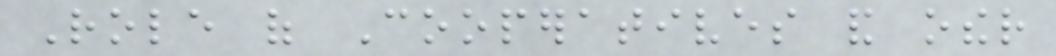Role of Cooperatives and other
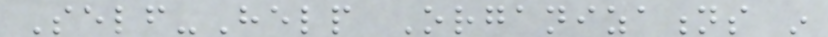Self-Help Organizations in
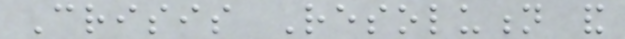Crisis Resolution and
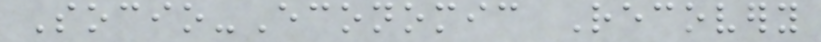Socio-Economic Recovery
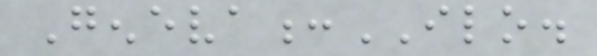Geneva:ILO.
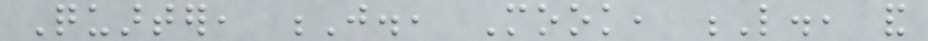Quarter, J., Mook, L., and
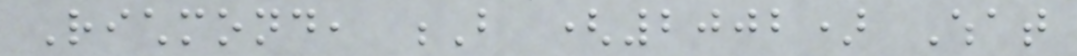Richmond, B (2002) What
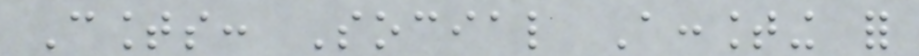Counts: Social Accounting for
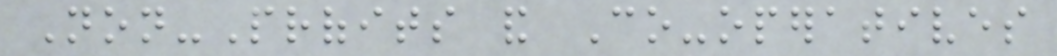Non-Profits and Co-operatives
